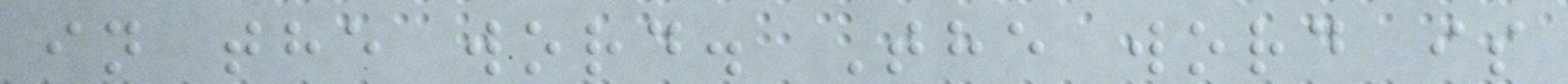in the word. The word is
